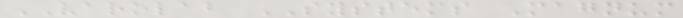VAROLAB SYSTEMS Magnum
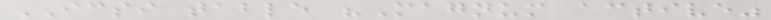ICSI table "Magnum active"
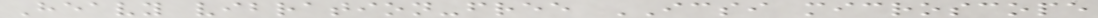Heavy vibration-free ICSI microscope
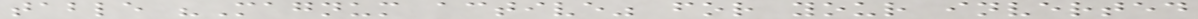table "Magnum active" for your inverted
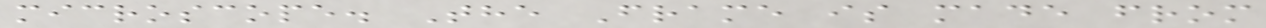microscope. The Frame is made from
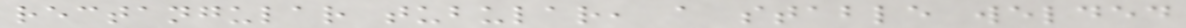rectangular tubular, a stable welded
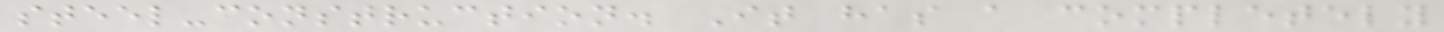steel-construction. It has a completely
